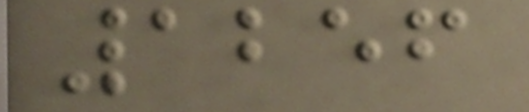1256
